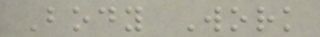Body Work
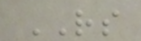RS
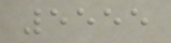5555
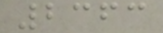2363
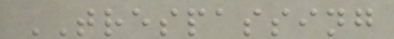TRESPASSING
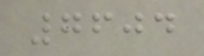7604
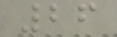26
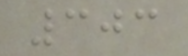303
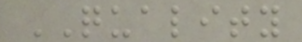QUALITY
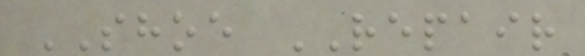SHOE REPAIR
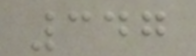347
